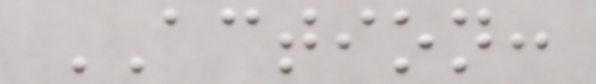ACTION:
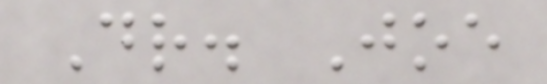Dr. Joe
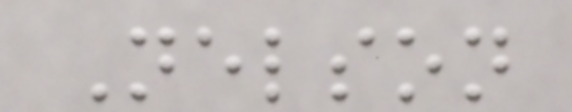Nelson
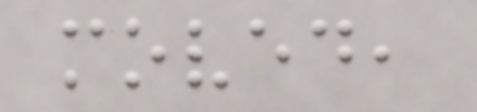moved,
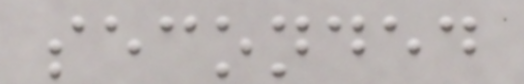seconded
